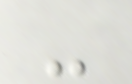-
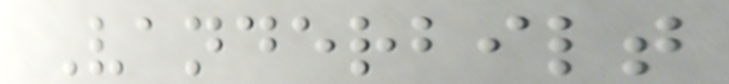Vanderbilt
